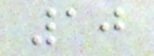10
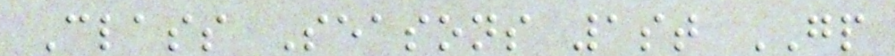Class Seasons 1st GP
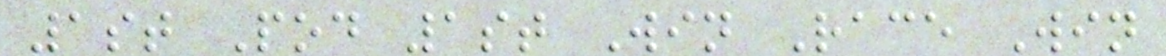1st Pod 1st Win Race Win
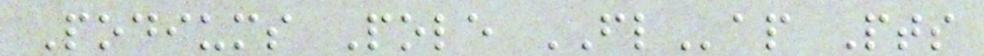Podiums Pole FLap Pts
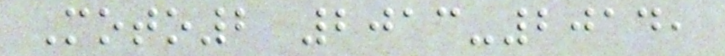Moto2 2013-2014,
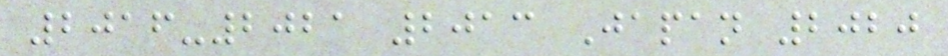2016-2021 2013 Japan 2020
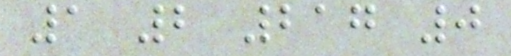1 2 217 0
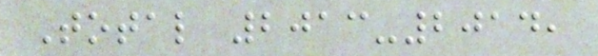Total 2013-2014,
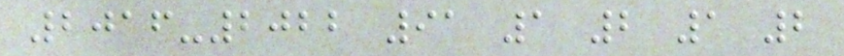2016-2022 91 1 2 1 2
